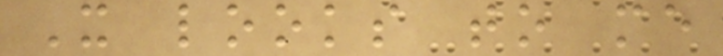It looks to me
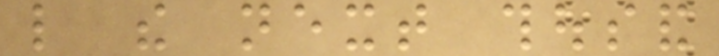like the next thousand
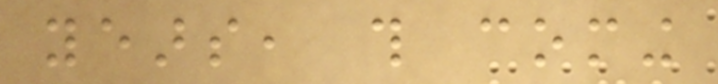years, this coming
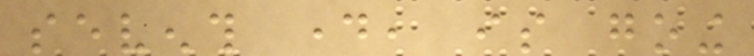seventh day, is going
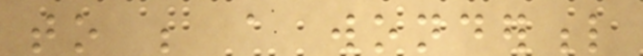to be a wonderful
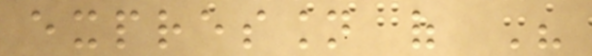expression of His
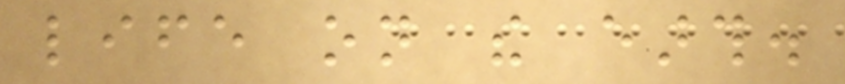life on the earth.
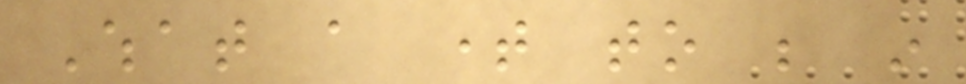What a time to be in
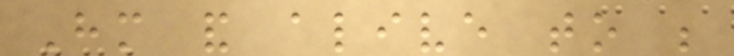Him and alive to be
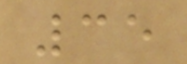35
